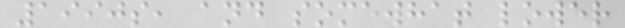1990s, and somewhat lower
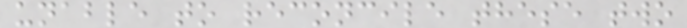unable to reconcile these two
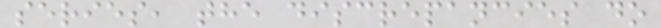series, the discrepancies do
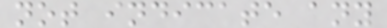not indicate any
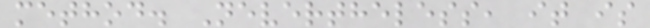method. Nevertheless, it is
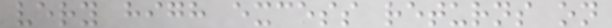very high excess returns on
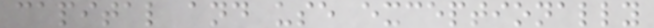capital and use exceptionally
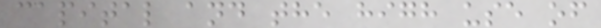capital and the high use of
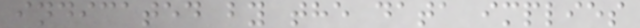indicated by the data implies
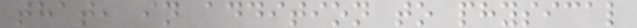that, in addition to physical
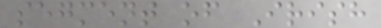segment of Irish
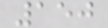150
